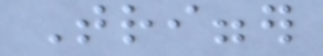Trigger
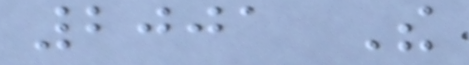2001 The
